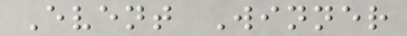Event Winner
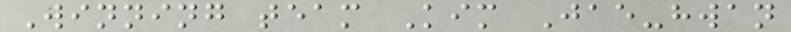Winning team Kim Jae-hwan
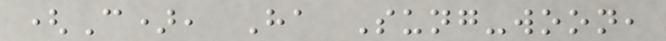(C), Ha Sung-woon,
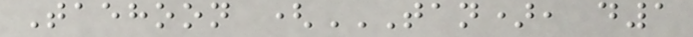Taehoon (TAN), D1
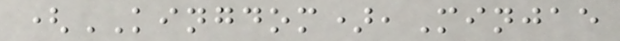(KINGDOM),Minjae
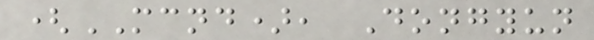(MCND), Dongyun
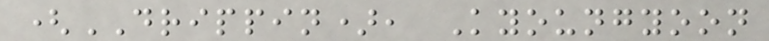(DRIPPIN), Kyoungyoon
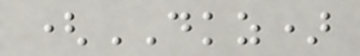(DKZ)
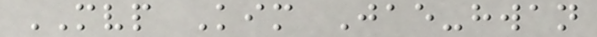MVP Kim Jae-hwan
